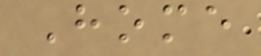Home
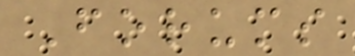Forums
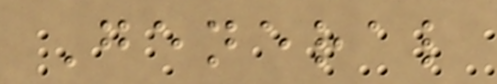General
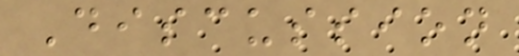Discussion
